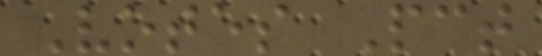Votes Pct
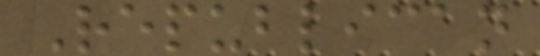Republican
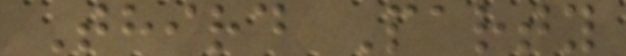Third Party
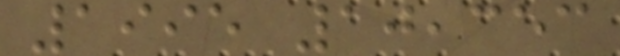1995 10,353
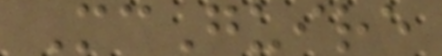McGuire
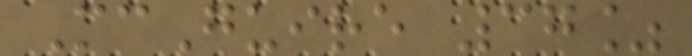McGuire 37%
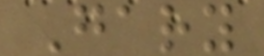Gary
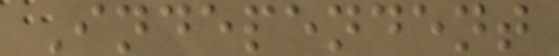Independent
